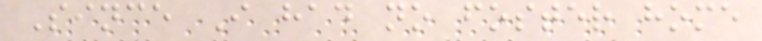Since I had no foster home
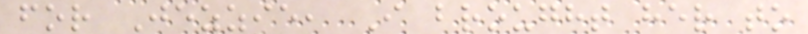for Jezzie, I brought her to
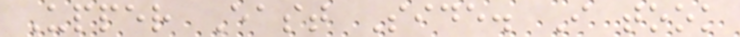Upper East Side. I took
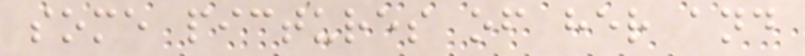some pictures of her and
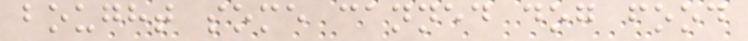bought some canned dog food
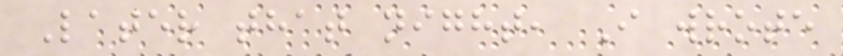Later that night, I wrote
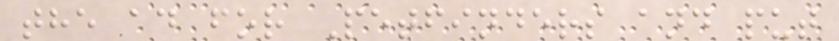the ad for Petfinders and put
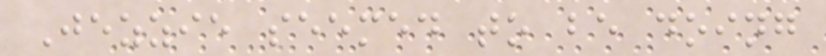Jezzie seemed to be doing
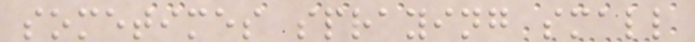sometimes spraying small
